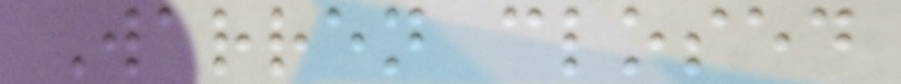Warren closed
